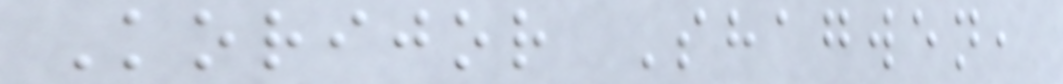Korijor Shagwen,
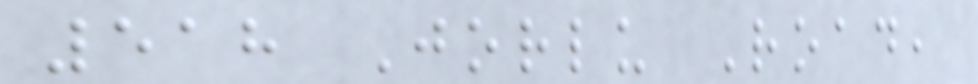518 Jorlu Road,
